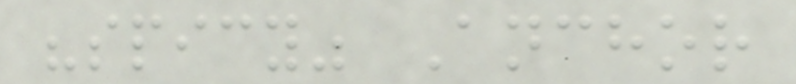"spicy" Anchor
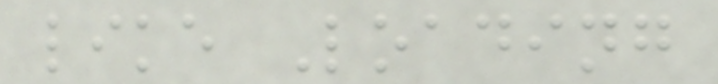like Loading
